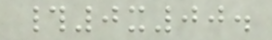#0x00.
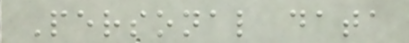Personal data
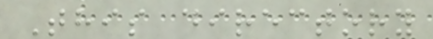This directory
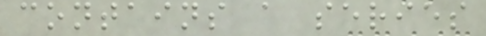contains a series
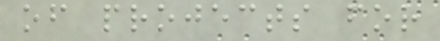of projects for
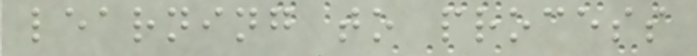learning to process
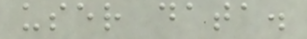user data.
